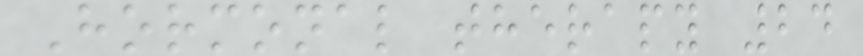Hormonal therapy 24
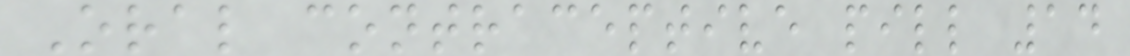Oral contraceptive pill 14
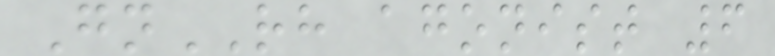GnRH agonist 6
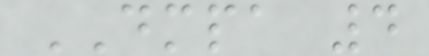DMPA 4
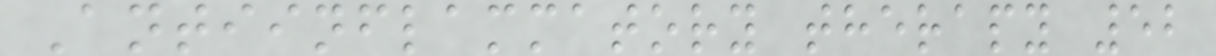Antiinflammatory therapy 52
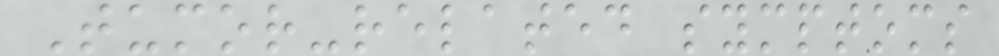Tumor-related symptoms
